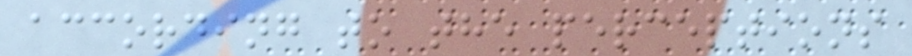according to the perceptions
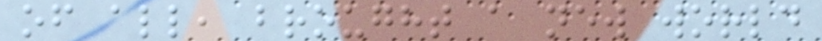of all, brought a new world
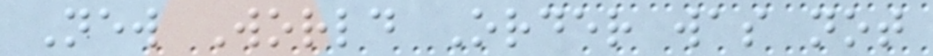New World Order was not
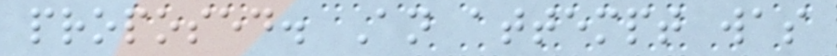proposed. An attempt was
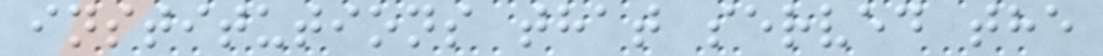institutions that served the
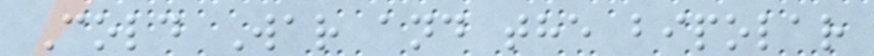Cold War and the bipolar
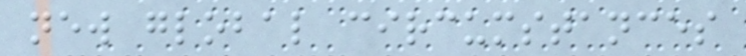new global circumstances
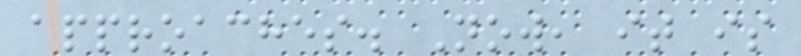approaches. Now, it is
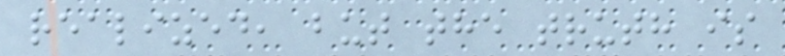realized, but the truth is
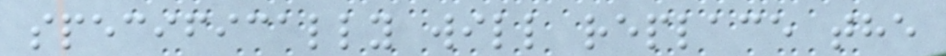specifically will replace the
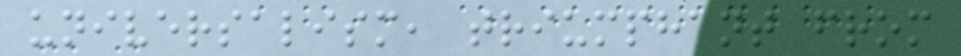universalism, triumphant from
